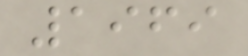1969
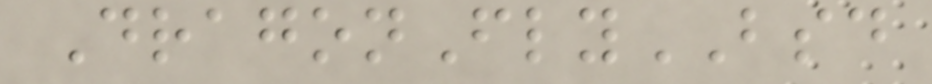DragonFlyBSD
